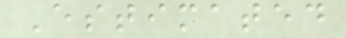Estimated
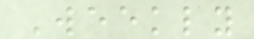Weekly
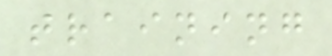training
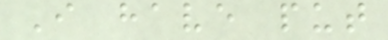I have put
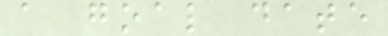a goal date
